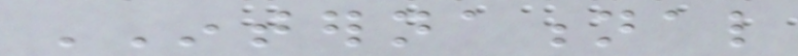INTERNATIONAL
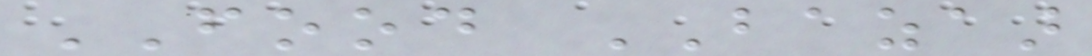FOOD BAZAAR
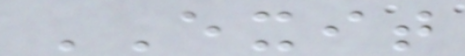EXIT
